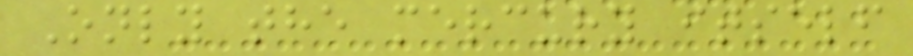Only the mercury itself
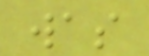was
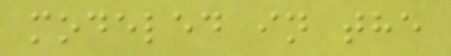modeled in the
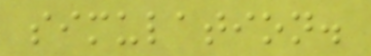simulation.
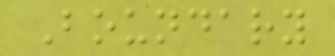Boundary
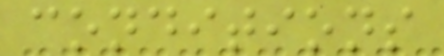conditions
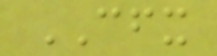CFX
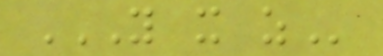Y X Z
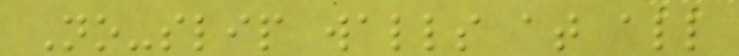No-slip walls at all
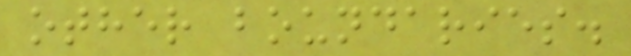other boundaries.
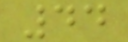44
